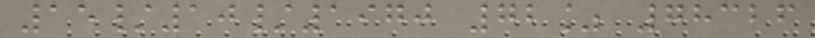15/10/1970 72% 78326
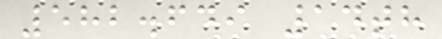582.649 14th
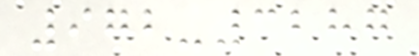972-3287
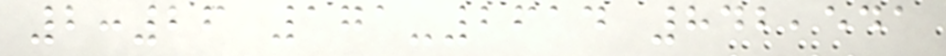2:26 171-2614 842,541
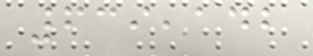639,142
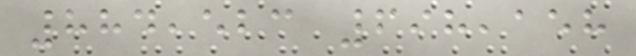884,523 698,158
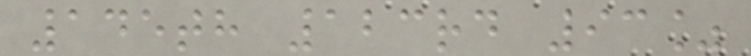145th 123rd 93%
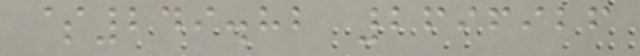$249.82 2696926
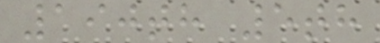190th 5th
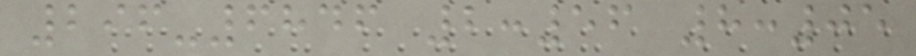296-6846 2:56 8:05
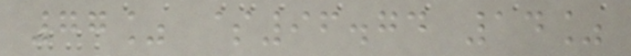77% $96.74 14%
